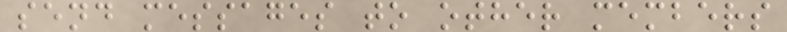send messages to other members
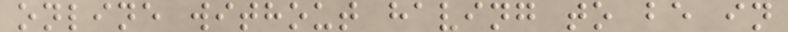online without having to be in
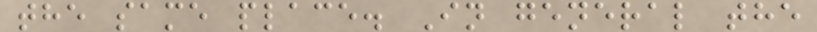the same place. In general the
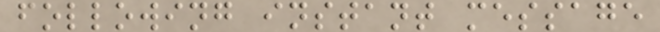following instant message
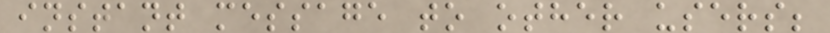instant message to other users;
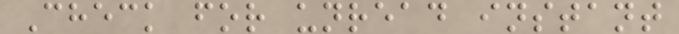Check for unread instant
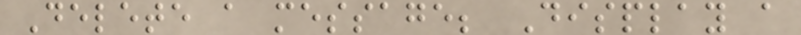Delete a message; Display a
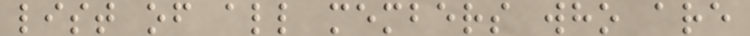list of all members who are
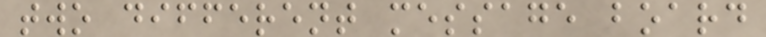two different message board
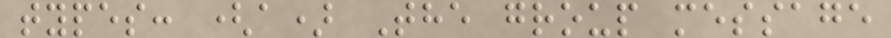types: (a) The group message
